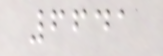6641
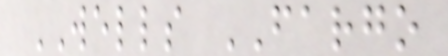WELLS FARGO
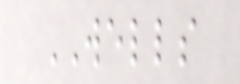WELLS
